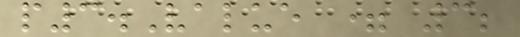p3.Value = 3;
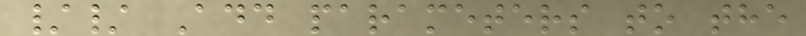// Add parameters to the
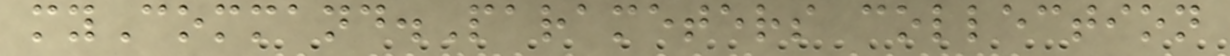myCommand.Parameters collection
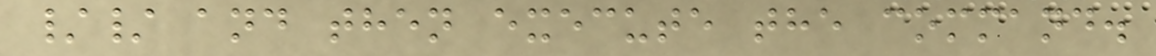// and then execute the command.
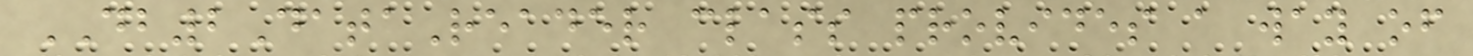DB2DataReader class provides a way of
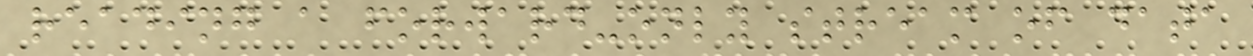reading a forward-only stream of data
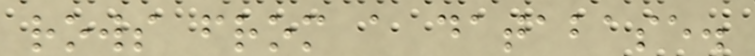rows from a database.
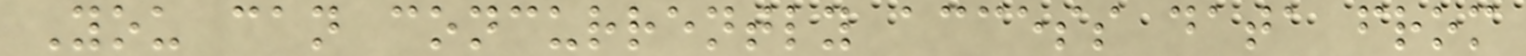You can concurrently access data from
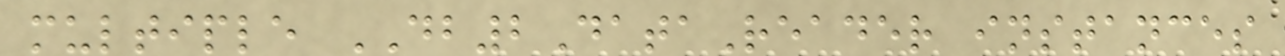multiple DB2DataReader instances
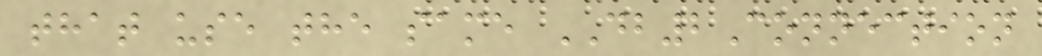that use the same DB2Connection
